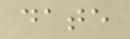date
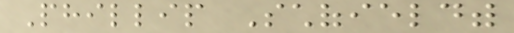Phillip Schofieldwith
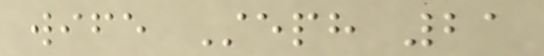wife Steph 21
